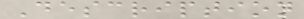Description
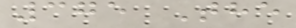375 The
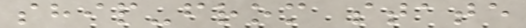ship-from state
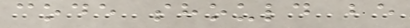code should be
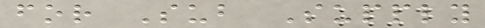for Sub Supply
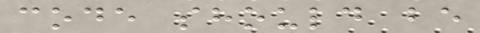code should be
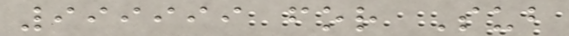999999 for Sub
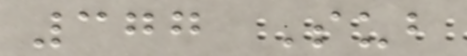377 Sub
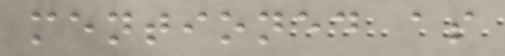mentioned as
